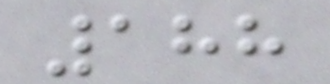188
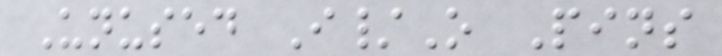Unused I/O Pins
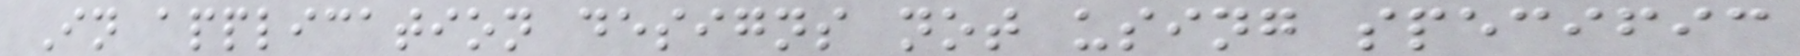In application designs not using specific
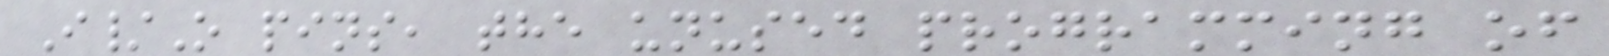I/O pins, the unused programming of
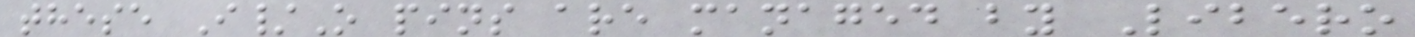these I/O pins are managed by Libero
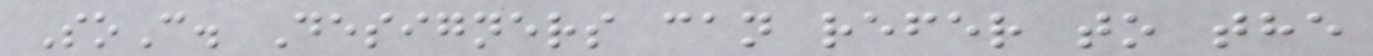SoC. Designers can refer to the
